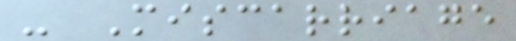- Miscarriage
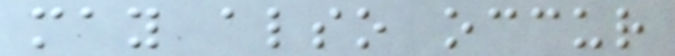may also occur
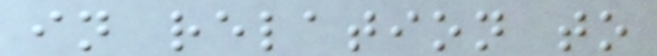in relation to
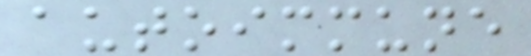autoimmune
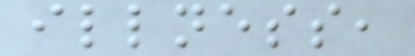illness,
